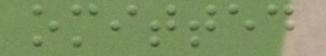omitted
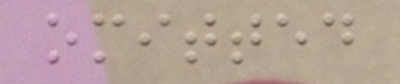omitted
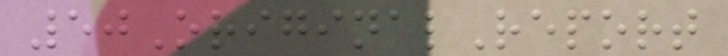50OriginalReport
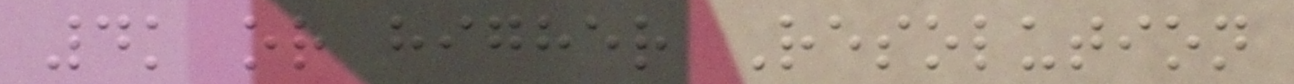4k or higher Resolution
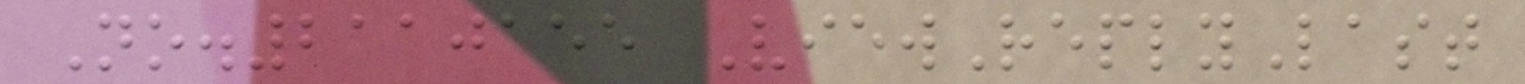No.2110155 ViewReplyLast
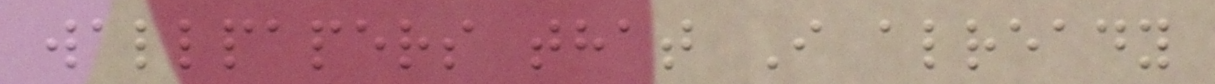wallpapers that I already
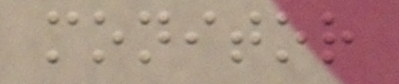monitor
